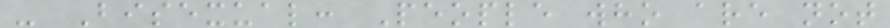- Bisexual: People who are not
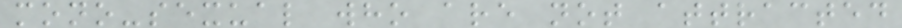mono-sexual who are not attracted
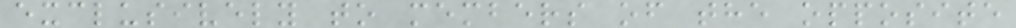exclusively to members of the opposite
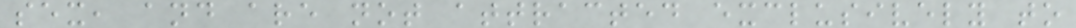sex, and are not attracted exclusively to
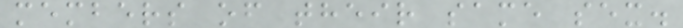members of their same sex.
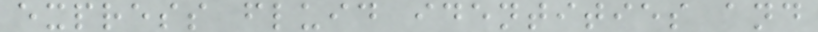express fluid identities and
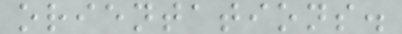orientations.
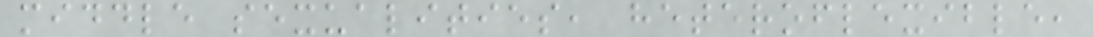middle sexualities, heteroflexible,
